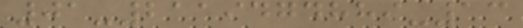01-2119474889-13
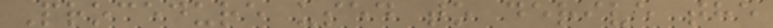Procedure used to derive the
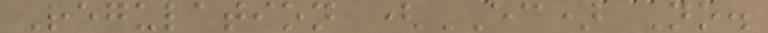Regulation (EC) No.
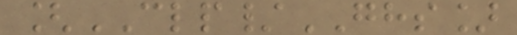[CLP/GHS]
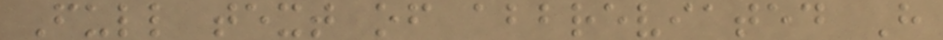Full text of abbreviated H
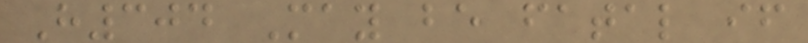H304 May be fatal if
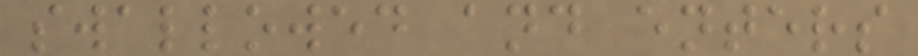swallowed and enters
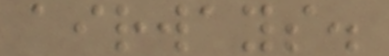airways.
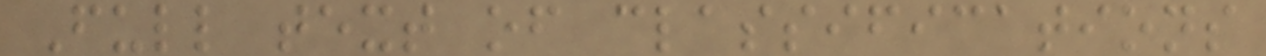Full text of classifications
